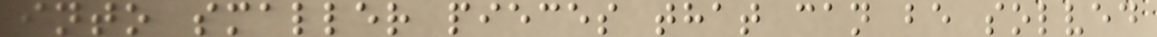into smaller pieces that can be solved
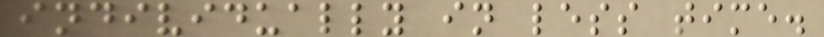individually in less time.
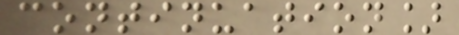continuation]
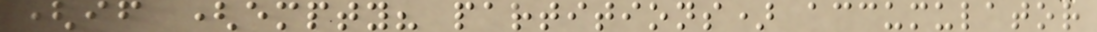(if (empty? partitions) accumulator
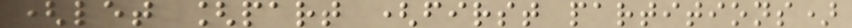(let [part (first partitions)
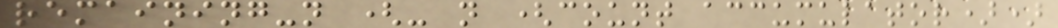remaining-n (- n (count accumulator))
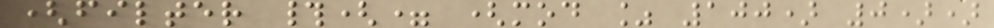(filter #(= (mod % 100) 0))
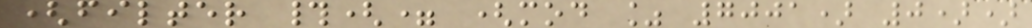(filter #(= (mod % 7001) 0))
